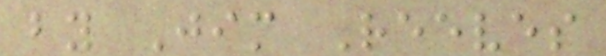by Jim Reeves
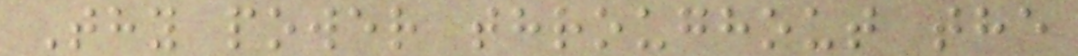Thy power throughout the
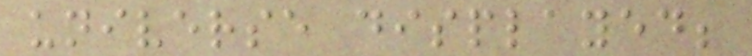universe displayed;
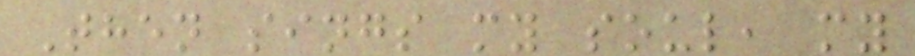Then sings my soul, my
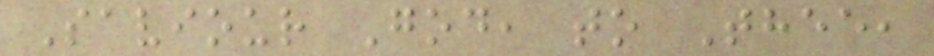Saviour God, to Thee,
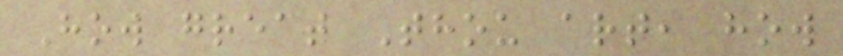How great Thou art, how
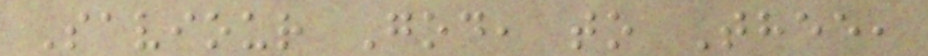Saviour God, to Thee,
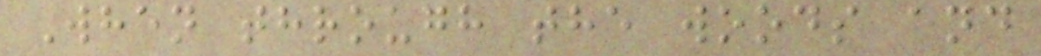When through the woods and
